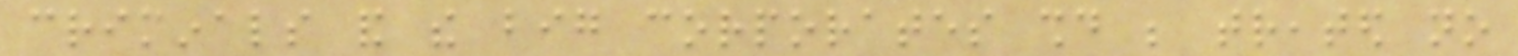criminals and the big corporates should be treated no
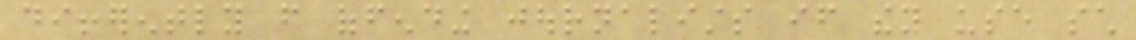differently from offending journalists if they use such
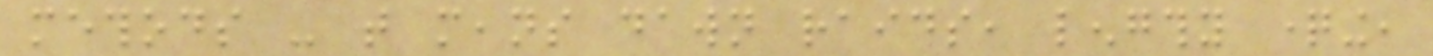methods - that means dawn raids, lengthy questioning,
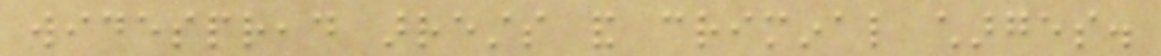widespread arrests and criminal charges.
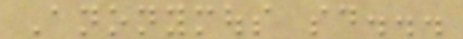Anonymous said...
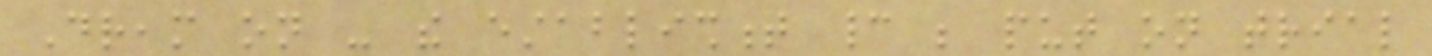Dream on - the establishment cannot be put on trial
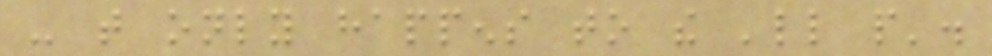- that only happens to the 'little people'.
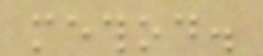method.
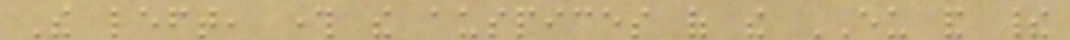The left, through the auspices of the EU and their
